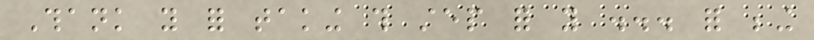Thank you for taking this step for you ... for being
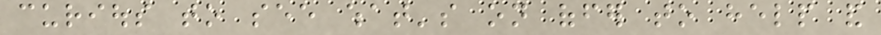curious to see what's on offer to help and
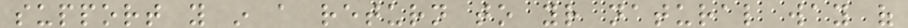support you in a return to your natural way of
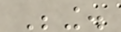Being.
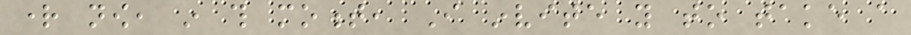right now, in this moment, I invite you to take a
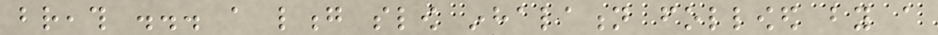breath ... a long slow inhalation followed by a
